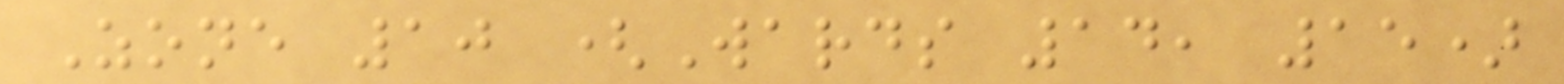Zone 10 (Wards 14, 15)
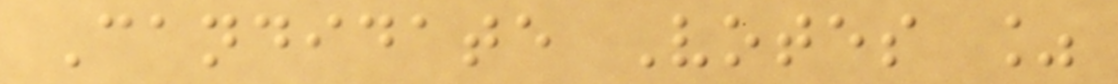Candidate Votes %
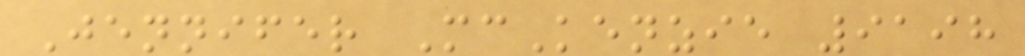Jennifer McKenzie 9198
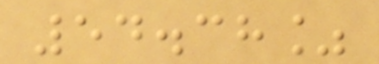54.38%
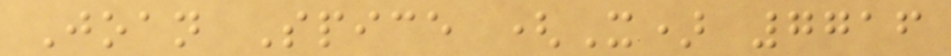Joan Spice (X) 7716
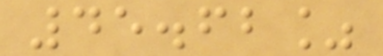45.62%
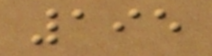195
